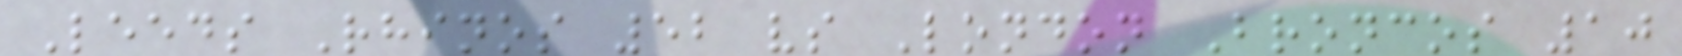Leeds Rhinos 52 vs London Broncos 10
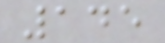145
